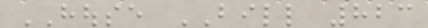HOUSE BILL 823
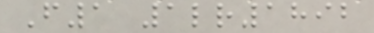F1 1lr1892
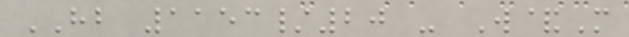HB 1153/20 - W&M
